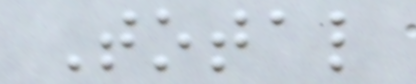Total
